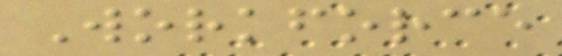Workforce
